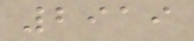2919
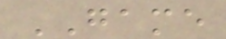GAME
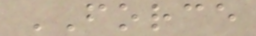FORCE
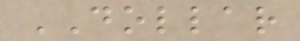DOLLAR
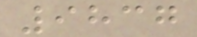9837
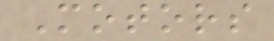Motors
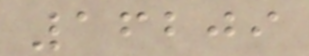16209
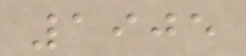1905
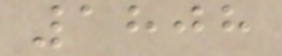1808
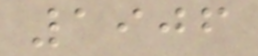1906
